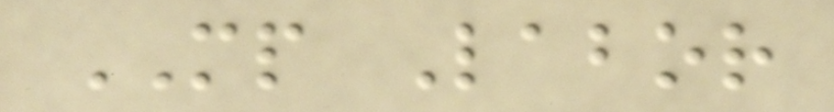MP Labor
